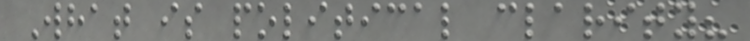What is political clarity?
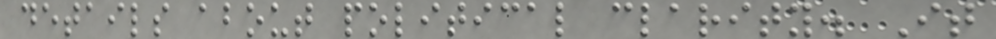details about political clarity. It
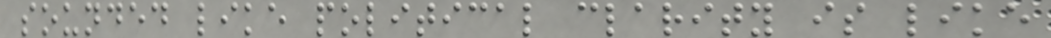sounded like political clarity is like
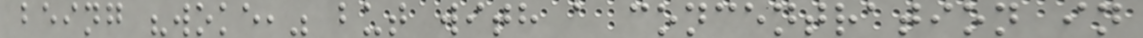being "woke," but with a concentration in
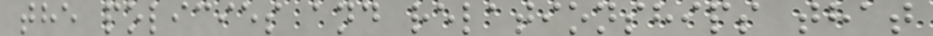the policies and relationships that
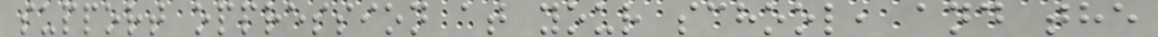support oppression at your school, and the
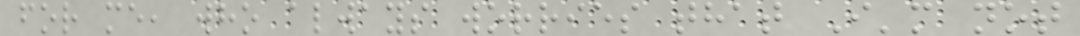for me, who always worries that I'm not
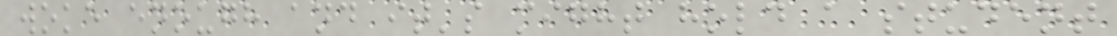woke enough and it's might hold a student
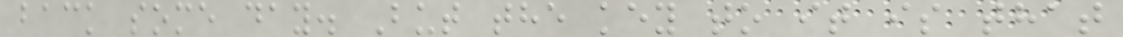back some day. But the key to it is that
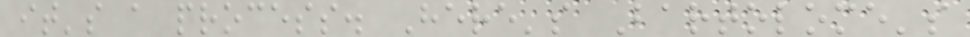it's a process. Here's Bartolome's
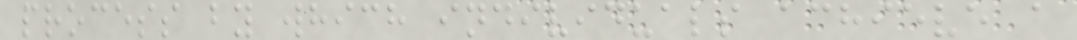process by which individuals achieve a
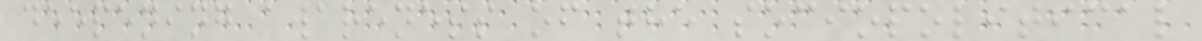deepening awareness of the sociopolitical
